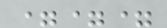===
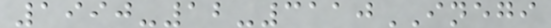1990-12-3110INEGI
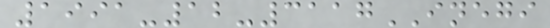1991-12-3117INEGI
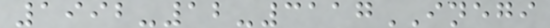1992-12-3117INEGI
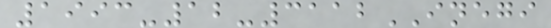1993-12-3112INEGI
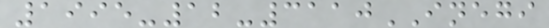1995-12-3110INEGI
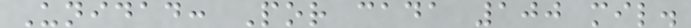Unidad: Por cada 100 mil.
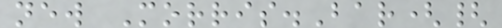new Morris.Bar({
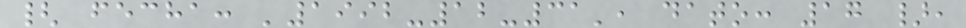{ fecha: '1992-12-31', dato: 17 },
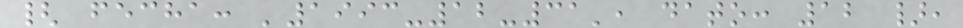{ fecha: '1993-12-31', dato: 12 },
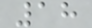18
